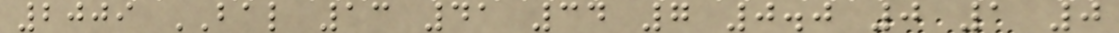2009 BAL 13 41 34 7 0.0 0 1 0
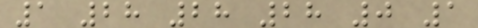1 28 28 28 0 1
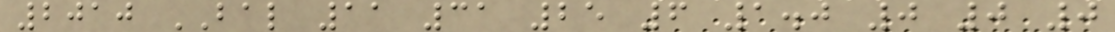2010 BAL 11 31 25 6 1.0 0 0 0
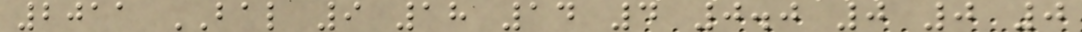2011 BAL 9 18 14 4 0.0 0 0 0
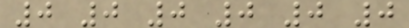0 0 0 0 0 0
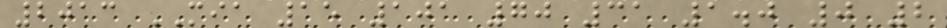2013 MIA 15 101 70 31 1.0 0 2
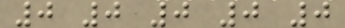0 0 0 0 0
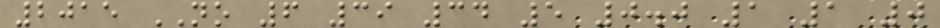2015 NO 6 39 34 5 0.0 1 1 0
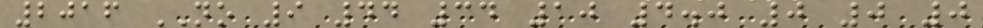2016 NO 9 44 34 10 4.0 0 0 0
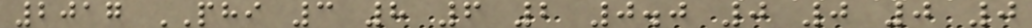2017 PHI 3 8 6 2 0.0 0 0 0 0
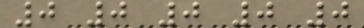0 0 0 0 0
